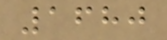1680
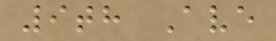9th Ave
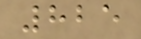825
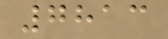7813
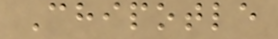Chipotle
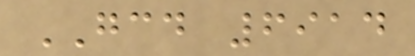GCD 6914
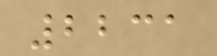2231
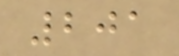201
